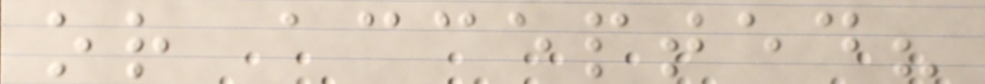or accepted?
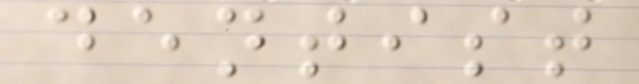dentist
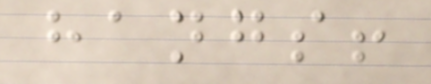hangs!
